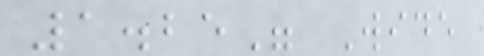1.25" Wide
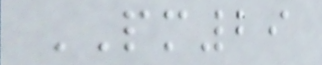PM29
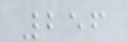256
